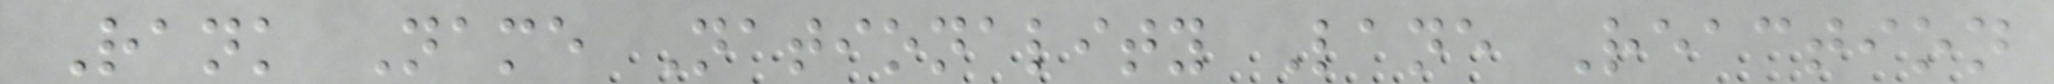Rank Name Nationality Lane Reaction
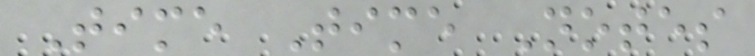Time Time Notes
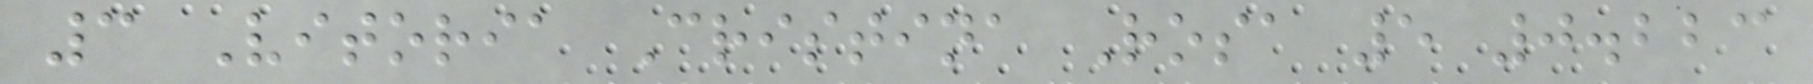3 Vitoria Cristina Rosa 5 0.223
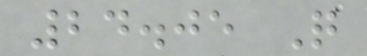24.05 Q
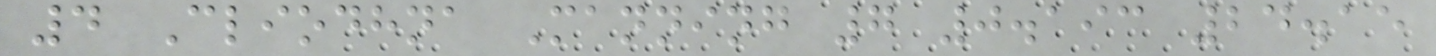4 Cliodhna Manning 7 0.193 24.15
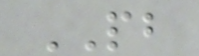PB
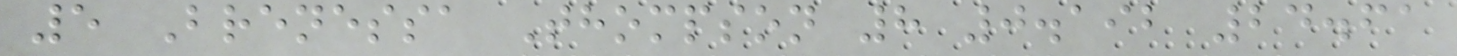5 Brenessa Thompson 8 0.192 24.61
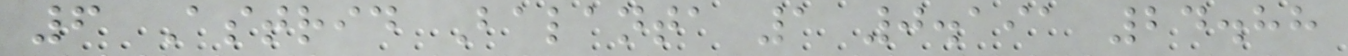6 Astrid Balanta 1 0.191 24.88
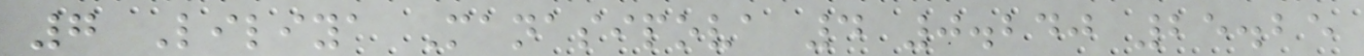7 Liliya Manasipova 4 0.240 25.25
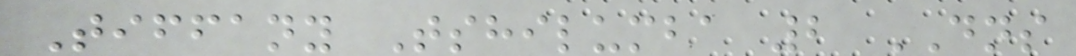Tiffany Tshilumba 2 DNS
